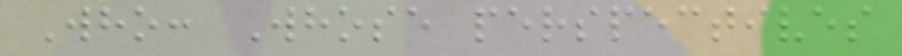Who: Whose perspectives
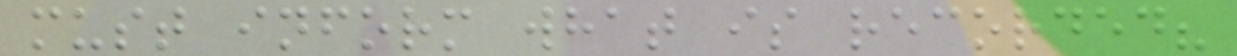must inform what is recorded?
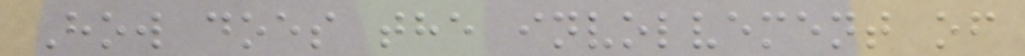How does the involvement of
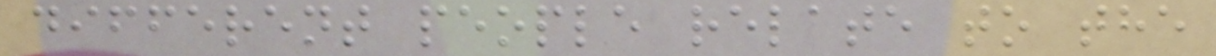different people relate to the
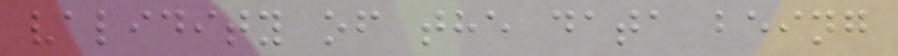validity of the data being
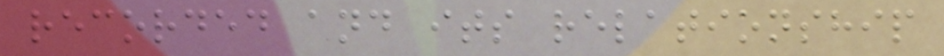recorded and its relationship
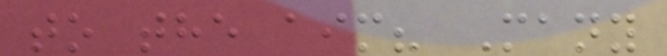to the aim? Many
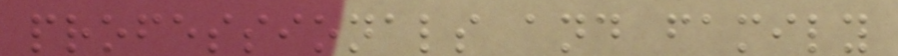professionals and family
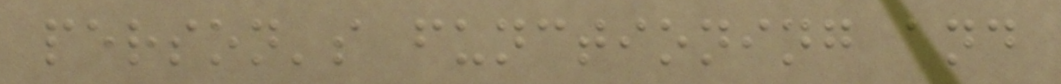person's functioning and
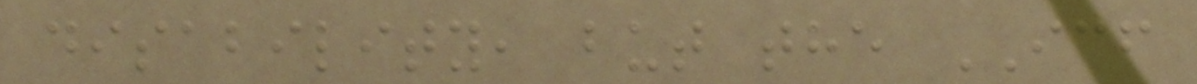disability, but the ICF
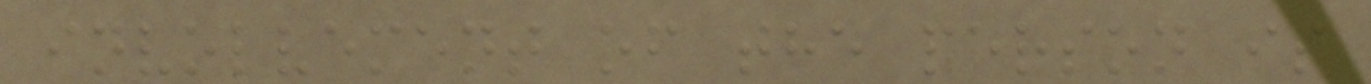involvement of the person is
